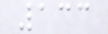133
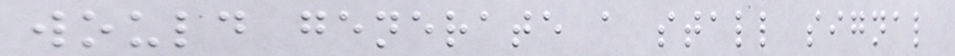would generate a stall signal
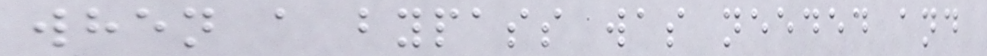when a bypass was needed and
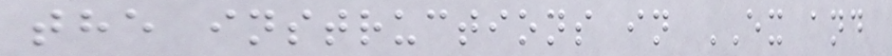the instructions in EX and
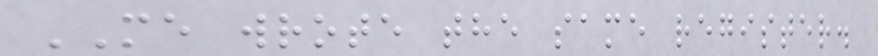ME wrote the same register.
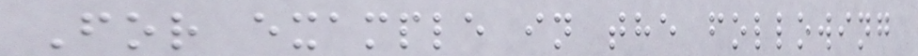For example in the following
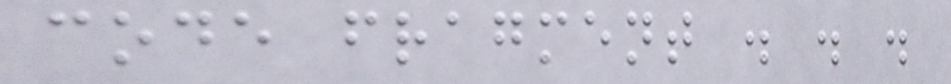code fragment . . .
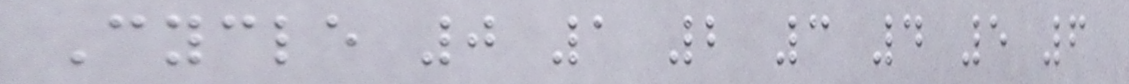Cycle 0 1 2 3 4 5 6
